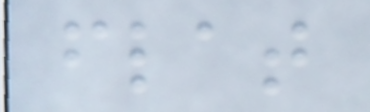flat
